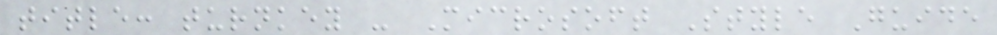title: turnkey - Microsoft Style Guide
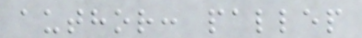author: pallep
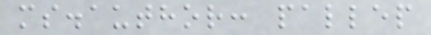ms.author: pallep
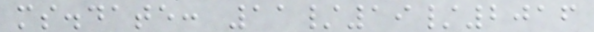ms.date: 11/19/2016
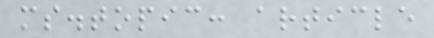ms.topic: article
